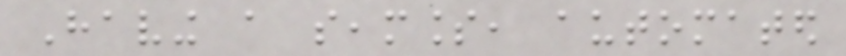Having a seamless, automated
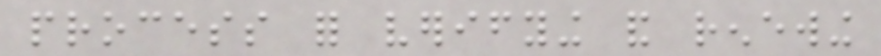process for verifying and renewing
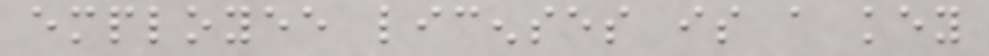employee licenses is a key
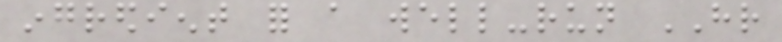ingredient for a well-run HR
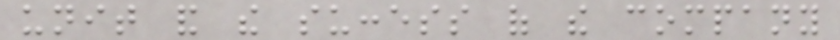unit and the success of the company
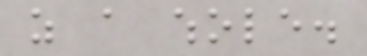as a whole.
